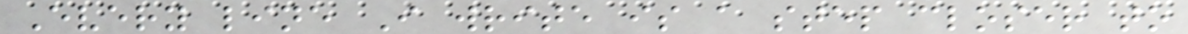Every line I write is a step closer to
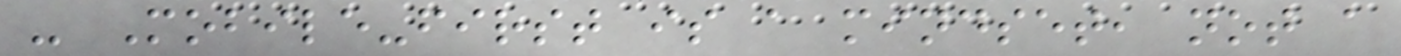- Mobile-first is a mindset, not a
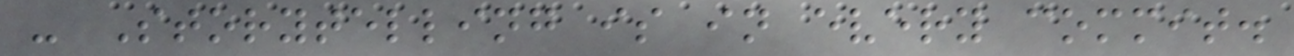- Storytelling is in every commit.
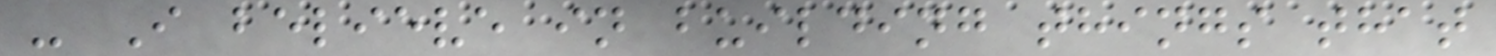- I believe in building things that
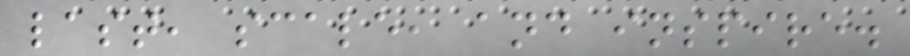last, scale, and inspire.
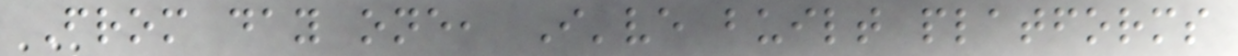From day one, I've built platforms
